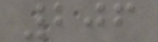206
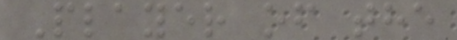Player of the
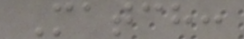Match:
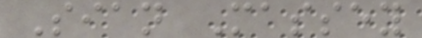Sian Massey
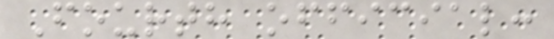Fourth official:
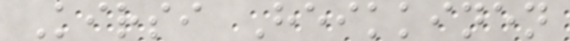Kirsi Heikkinen
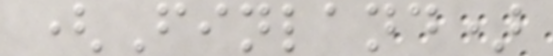(Finland)
